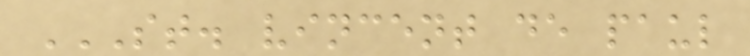ST. VINCENT DE PAUL
